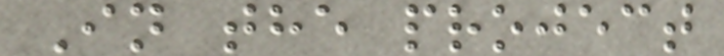In the project
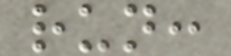run:
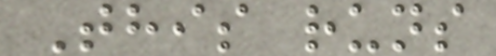This runs
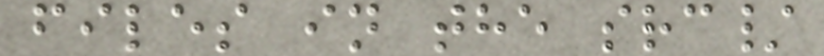files in the src/
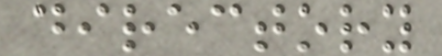directory
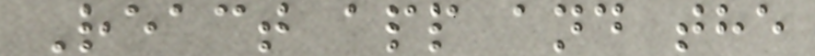React app and the
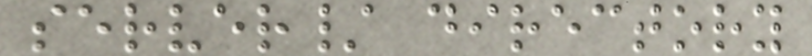server/ directory
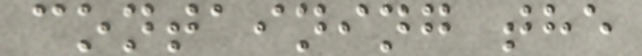containing the
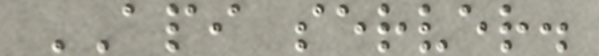API server.
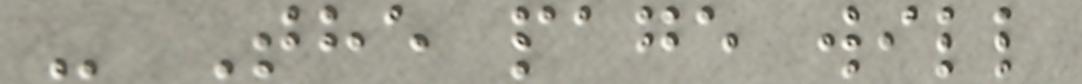- The page will
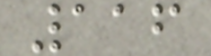116
